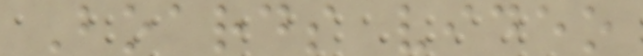Boards video
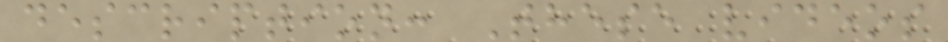description: These videos
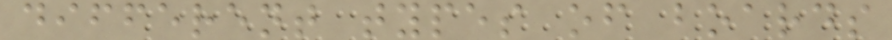different types of boards
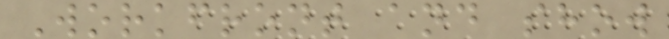Workfront and show
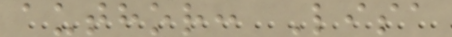author: Lisa
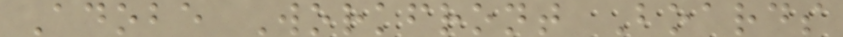Adobe Workfront Boards
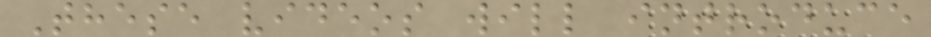These videos will introduce
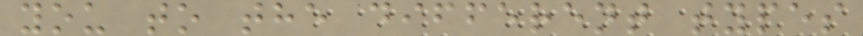you to the different types
